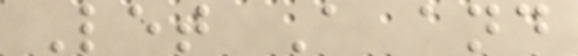Let A and
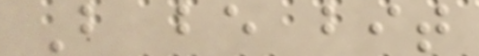B be bit
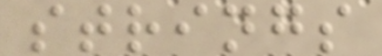strings
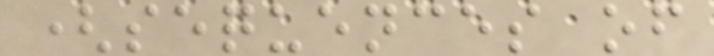(sequences of
